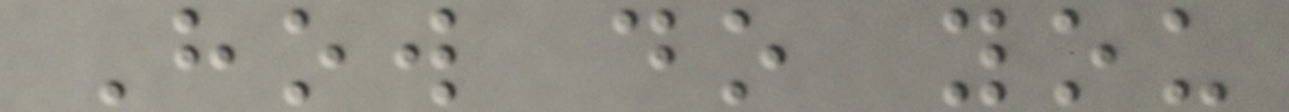How do you
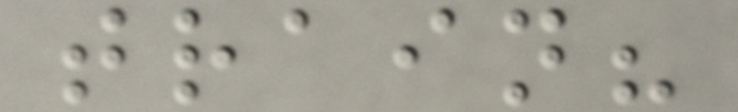train?
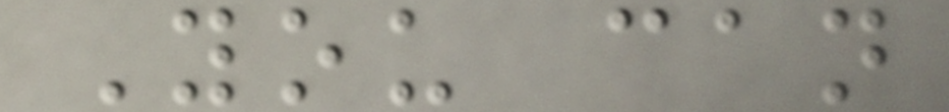You can
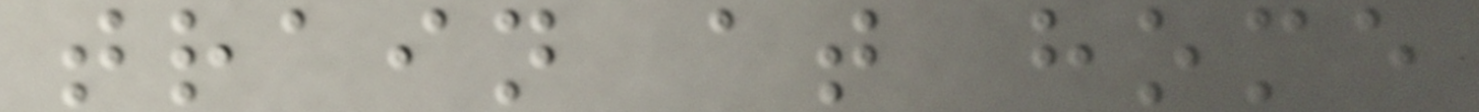train at home
